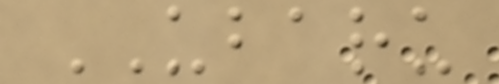UBARU
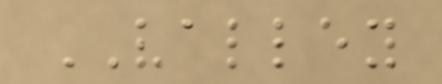VALLEY
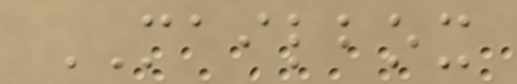MAILBOX
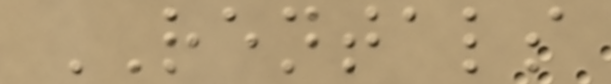RENTALS
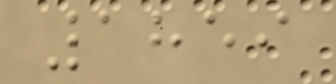1859
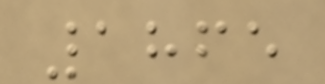1865
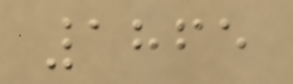1865
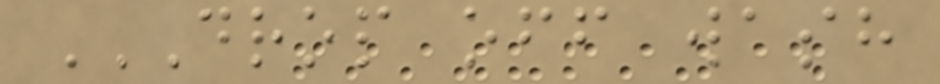DROP OFF WASH
